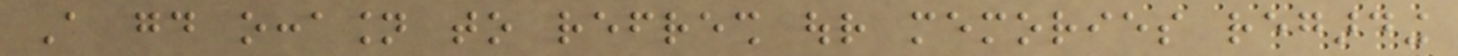A good occasion to refresh our memories regarding
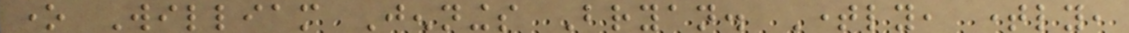one William Jennings Bryan. Timely, timely,
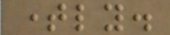timely.
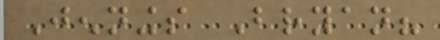Jennings Bryan?
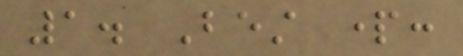1. Best part:
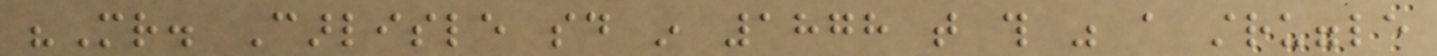"Mr. Carlisle said in 1878 that this was a struggle
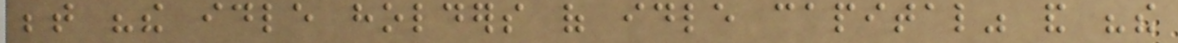between "the idle holders of idle capital" and "the
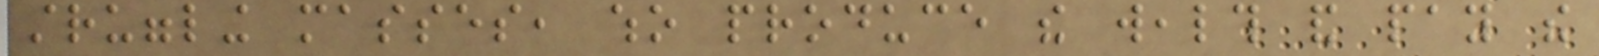struggling masses, who produce the wealth and pay the
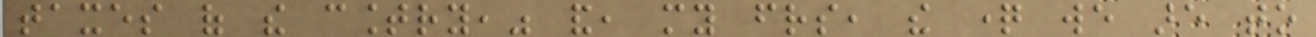taxes of the country," and, my friends, the question we are to
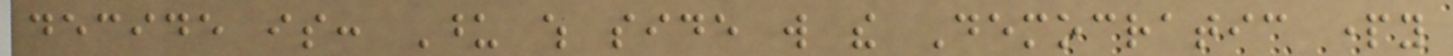decide is: Upon which side will the Democratic party
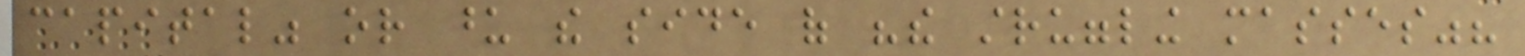capital" or upon the side of "the struggling masses"?
